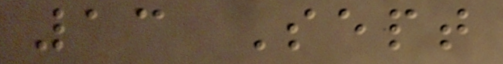13 Sept
